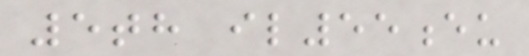5th il55eu
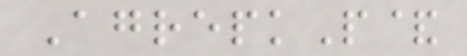AgrepkP&
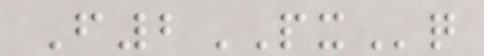F2PXq
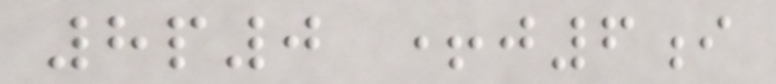8p0 +j6i
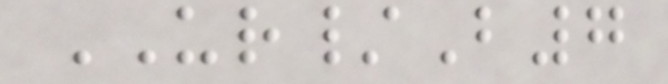UR/B7
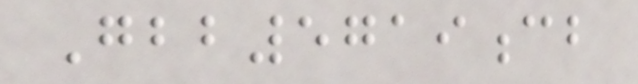Gbb5719cb
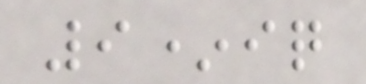9*iq
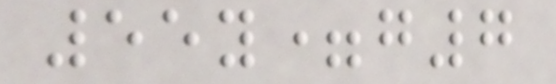55y=g7
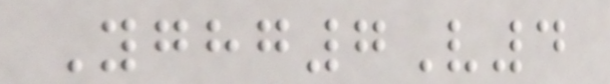Yghg7V4
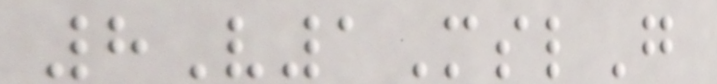8V1MslG
